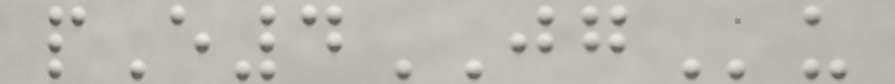pE4JGu
